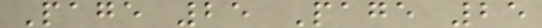Page 25 Page 25
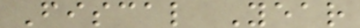Fiscal Year
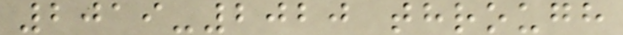2019-2020 through
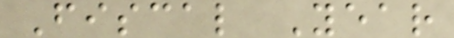Fiscal Year
